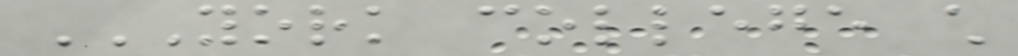YORK COLLEGE CHILD
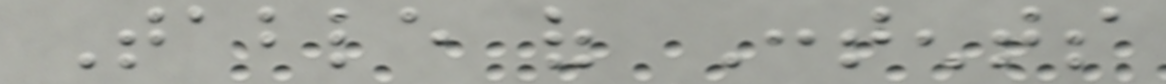Table of Contents
